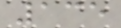135
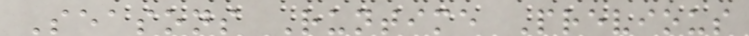Seasons Runtime Previous
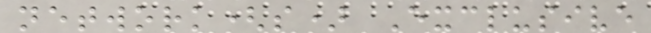network(s) Exclusive
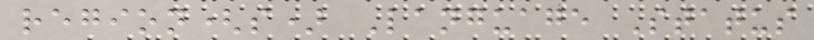region(s) Language Status
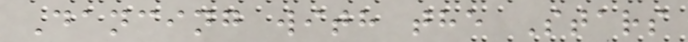Dancing with the Stars
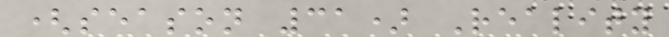(season 31) Reality
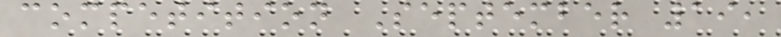competition September 19,
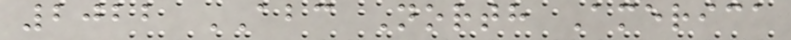2022 ABC North America
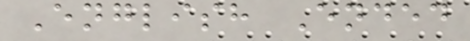English Ended
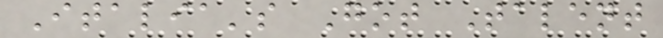Italia's Got Talent
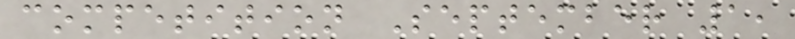competition September 1,
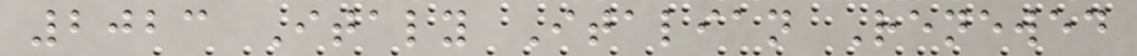2023 Italy Italian Renewed
